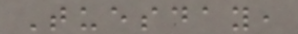Tuesday,
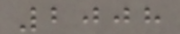2008
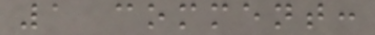1 comment:
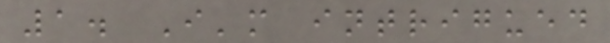1. I'm intrigued
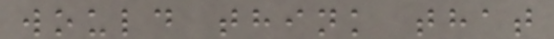would think that
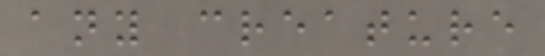any creature
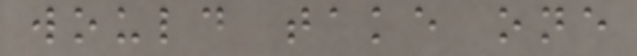would take one
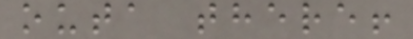outa there!
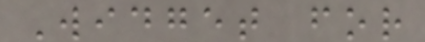Widget for
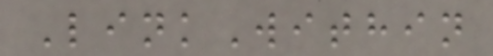LinkWithin
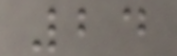24
